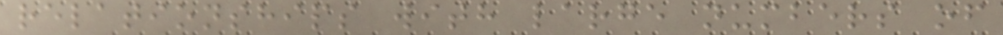relationships with large numbers of
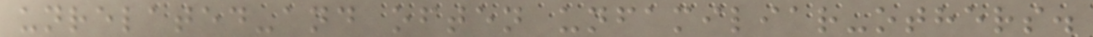unrelated-and often unfamiliar-others.
